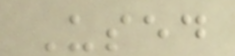Used
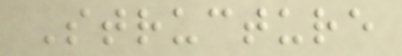Structure
